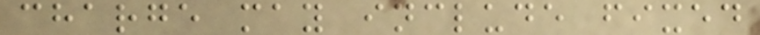charge may include fixed
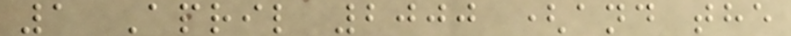1 April 2000 (and the
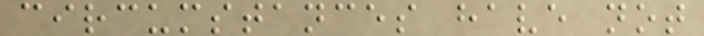circumstances have not
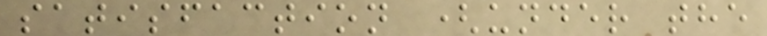satisfaction (under the
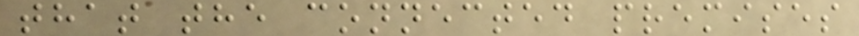that the connected premises
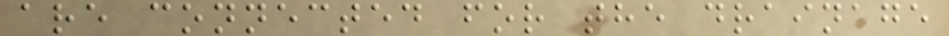are connected for the drainage
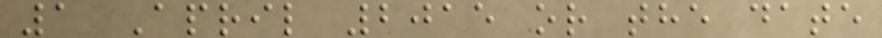1 April 2015 or the date
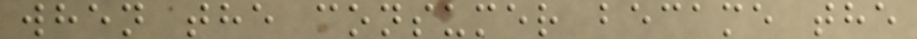when the consumer became the
